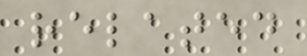related
